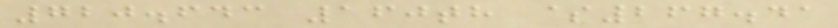720.643 160th $267.41
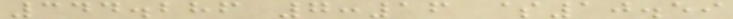344.286 7:16 $10.59
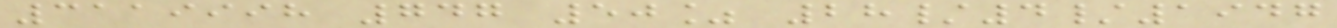3119998 747 50% 28/4/1947
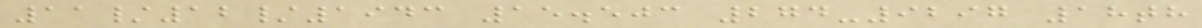11/12/1943 15.503 274-9297 18th
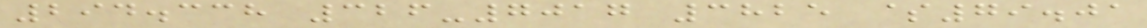294.338 326-7017 3825 $79.01
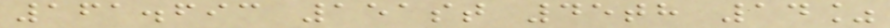161.693 151st 45th 14%
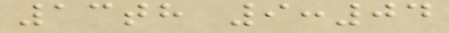13th 9:04
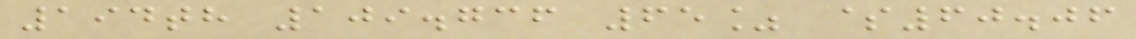194th 109.736 65% $60.06
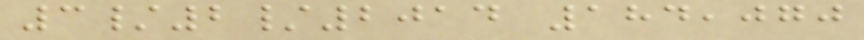3/2/2014 184,070
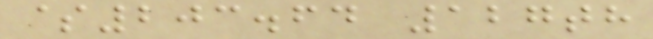$203.64 127th
